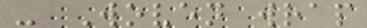- Woven wrap
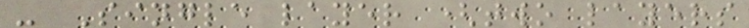- Single layer (two layers
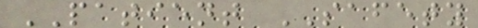PATIENT SAFETY
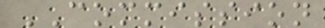COMMISSION
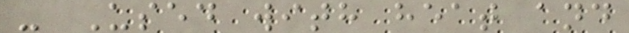- Used with heat and
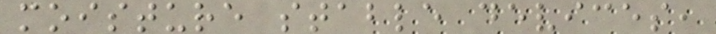moisture stable devices,
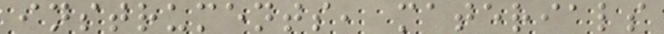instruments, materials
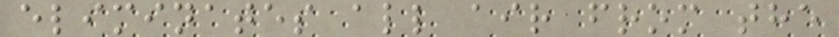eliminates all air from the
